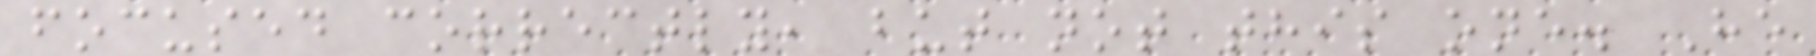focused correctly, but not this one. He
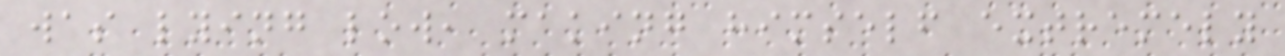was lying low, making himself extremely
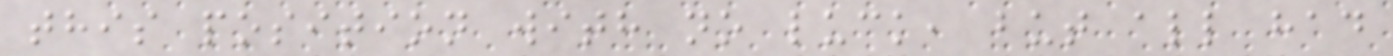this position with no luck, but all had
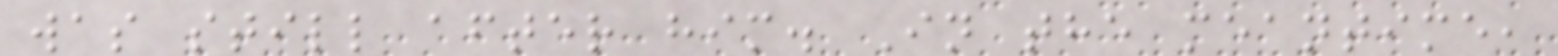was still after him. In the meantime,
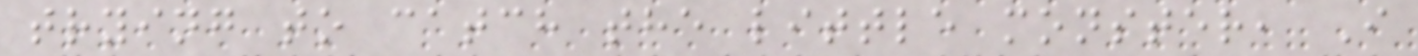trying to catch the little monster, I
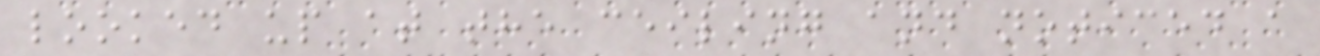looked up at the ceiling and noticed a
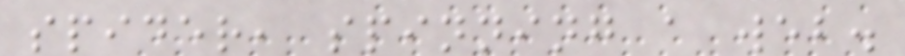spider, spinning a web.
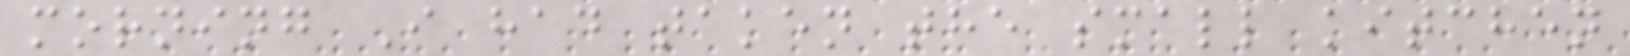morning I had taken the small kitchen
